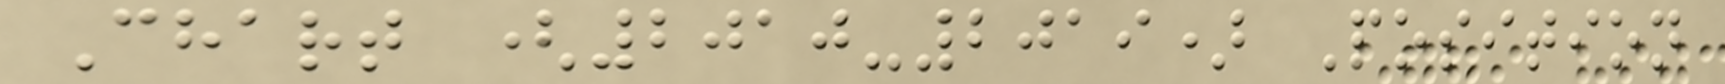Chart (2010-2019) Position
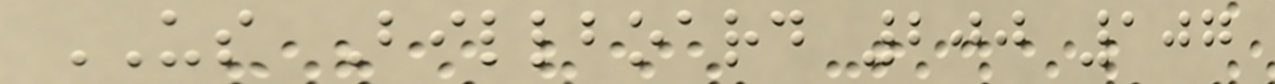US Billboard 200 107
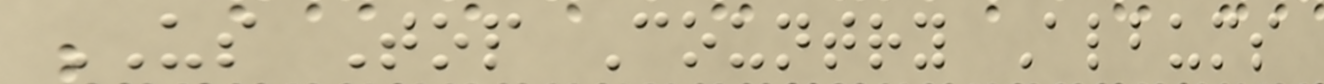US Top Country Albums
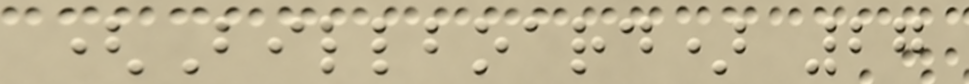(Billboard) 27
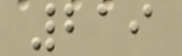219
